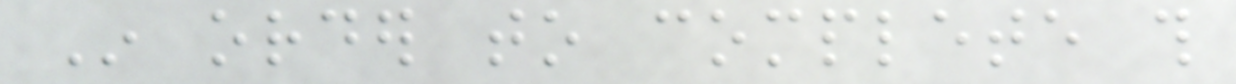In order to complete this
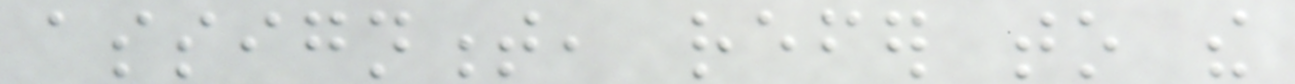assignment, refer to the
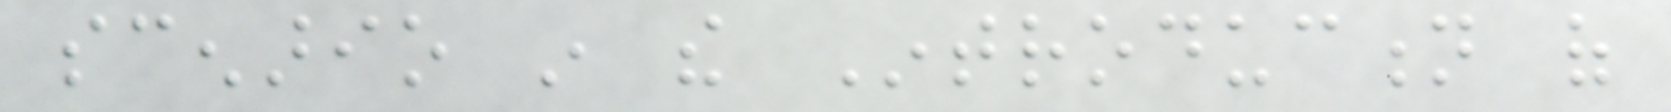scenario in the Introduction of
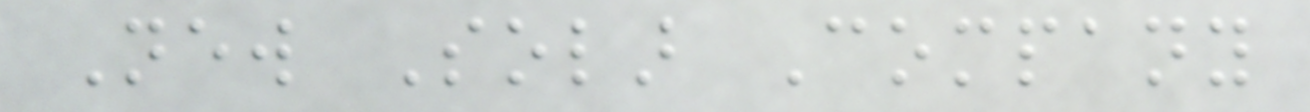New Solar Company
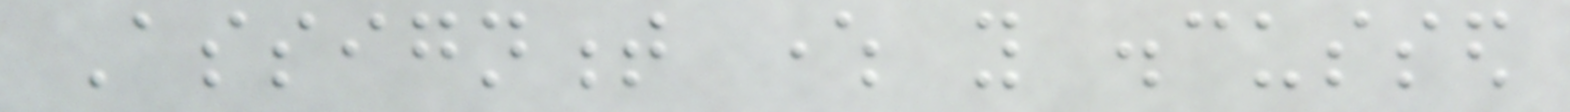Assignment where you discussed
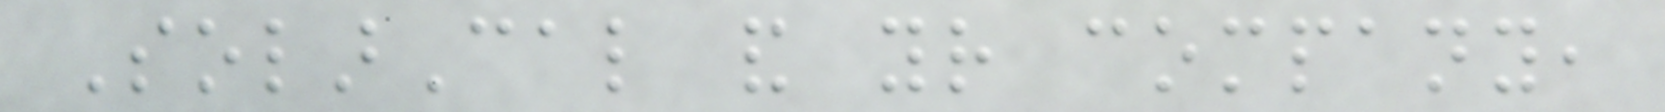SolarCal and your company,
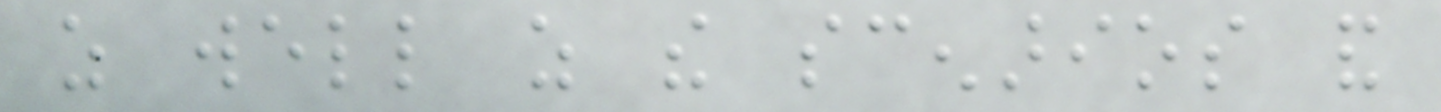as well as the scenarios and
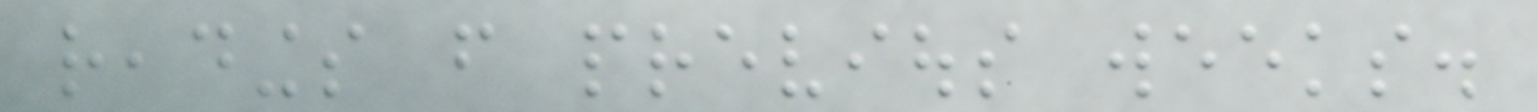readings from previous weeks.
